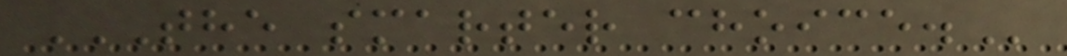THE SMARTER CHOICE.
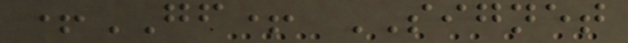+GF+ SIGNET
